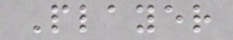Player
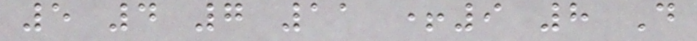5 4 7 11 +9 8 D
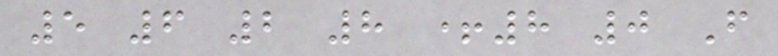5 6 2 8 +8 0 F
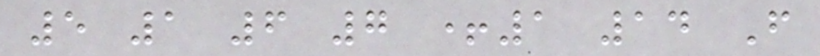5 1 6 7 +1 14 F
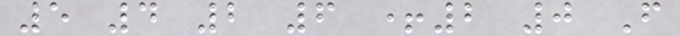5 4 2 6 +2 0 F
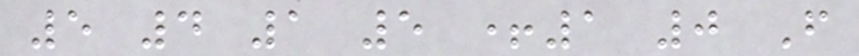5 4 1 5 +1 0 F
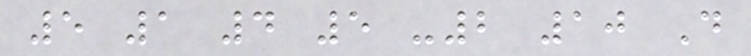5 1 4 5 -2 10 D
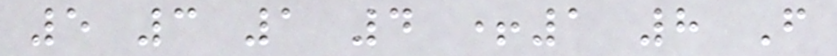5 3 1 4 +1 8 F
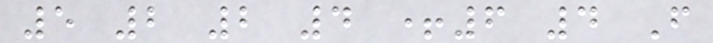5 2 2 4 +6 4 F
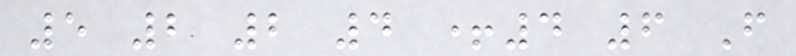5 2 2 4 +4 6 F
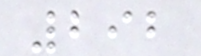292
